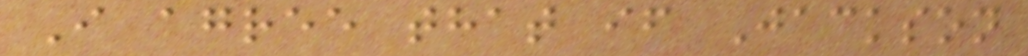I agree that if Jackson
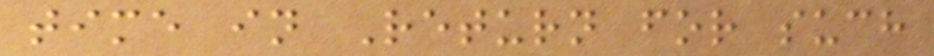time in Return for such
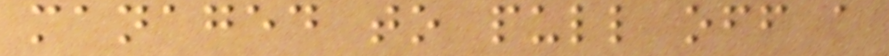managed to pull off a
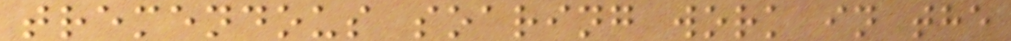tremendous soaring work in the
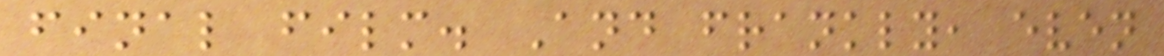final film. And frankly, even
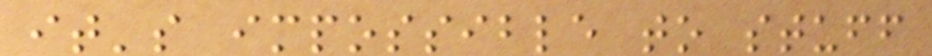it's impossible to stuff
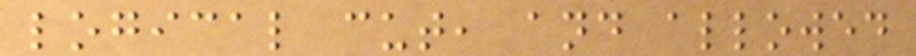logical cut, and allowed
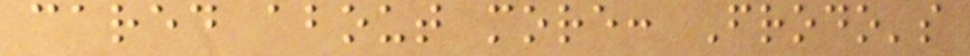cared about more: Frodo's
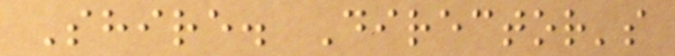Shire. Director's
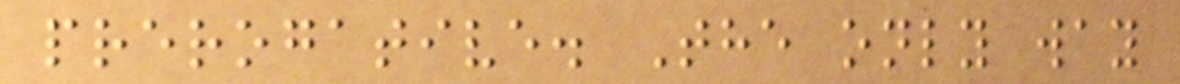prerogative. The only way
